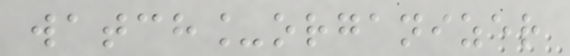watch_organizer
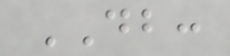DB:
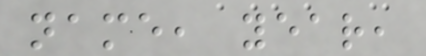name, year,
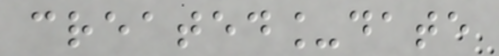created_date
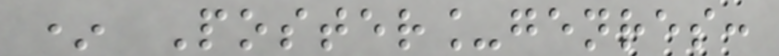* Poster_genres:
